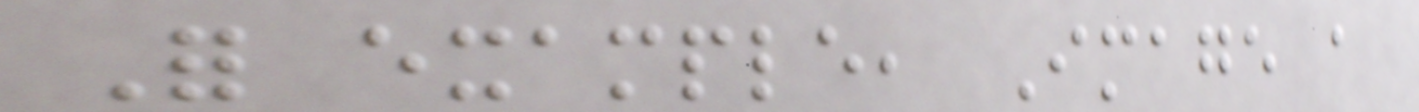For example, Image a
